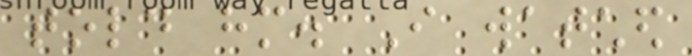told him. I watched
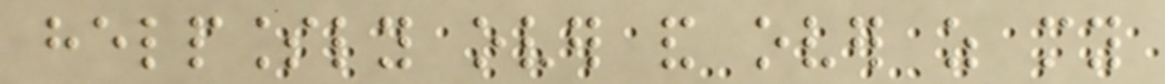helplessly over and over as my
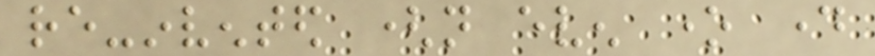re-invented (not even one day
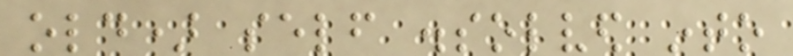old) self dissolved into
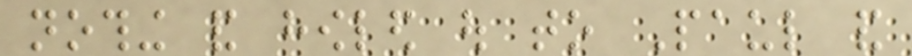nothing and howled out to Paul and
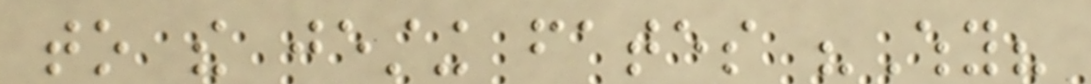to the jesting fates "Why?
